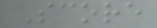Score
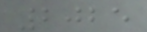2025
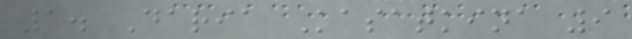1. Daria Kasatkina 9
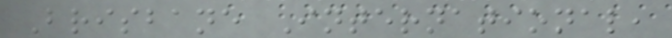Brisbane International,
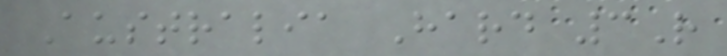Australia Hard 3R
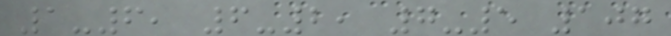1-6, 6-2, 7-5 107
